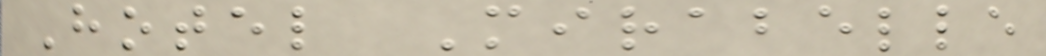Hotel Mirabelle
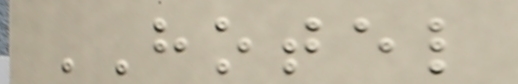HOTEL
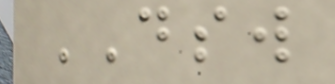DSW
